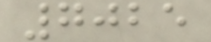7025
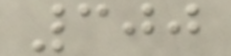300
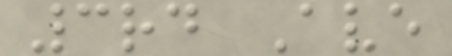3rd Ave
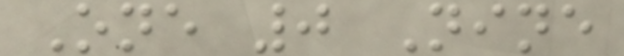One 0 Nine
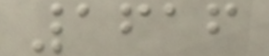1616
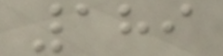189
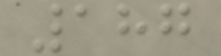187
